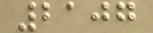2107
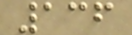136
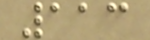113
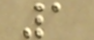1
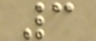3
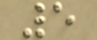5
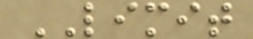LIMIT
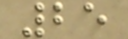25
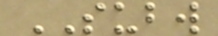SUBW
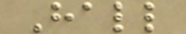Hall
